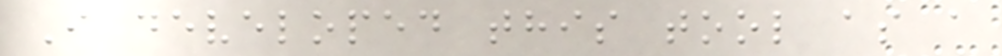I developed this tool as a
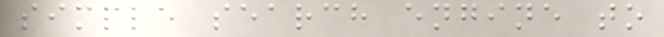simple search engine to
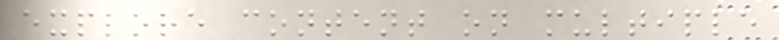explore content on multiple
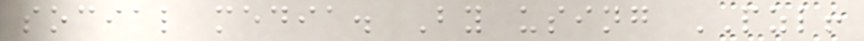social media. By using PZL!
